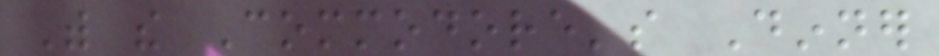With the Commodore's Dinner
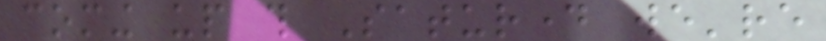coming up this Saturday we're
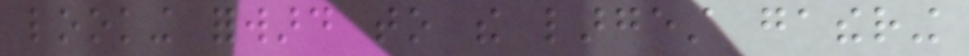looking forward to the largest gathering
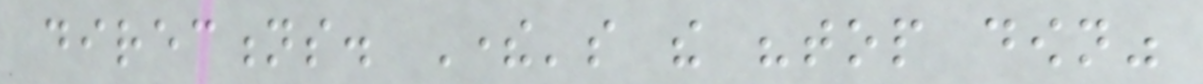directions. There's the "top down"
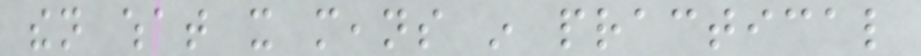then what it means in practical
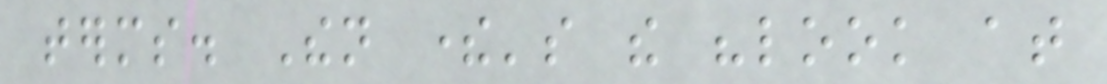terms. Then there's the "look at
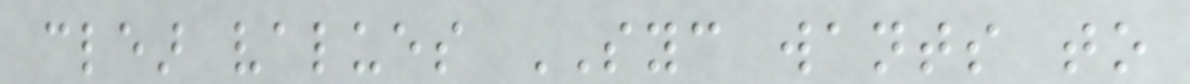clear values SYC wants to
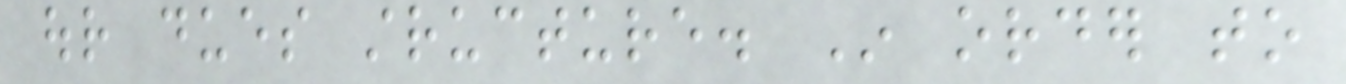our dues structure. In order to
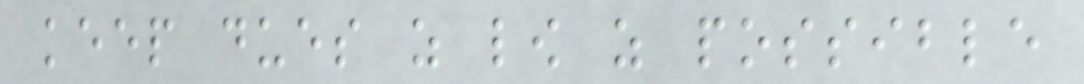keep dues as low as possible
